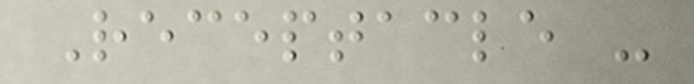Receptacle -
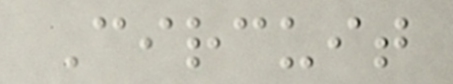Circuit
